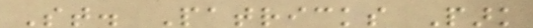St. Patricks Park
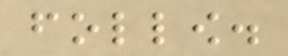follow.
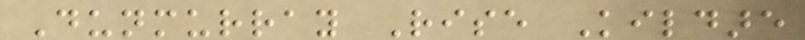Dunmurray Rise Kildare
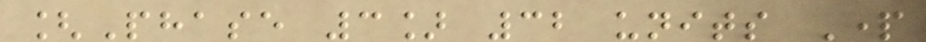[Phase 3] 32 units Part
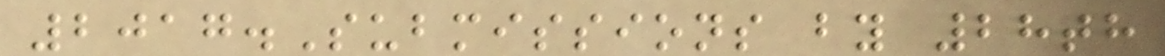2017.Submissions by 28th
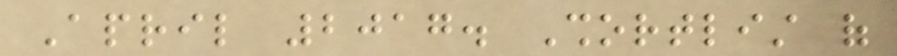April 2017. Shortlist of
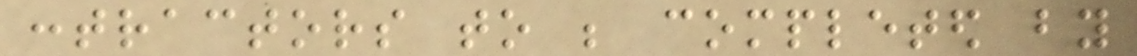contractors to be completed by
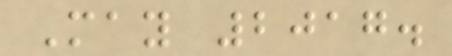May 2017.
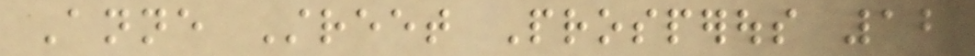Anne Street Prosperous 12
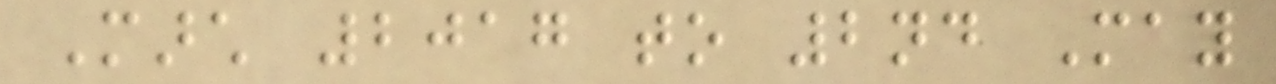March 2017 to 2nd May
